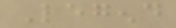Legend
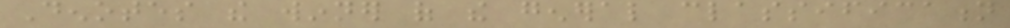Denotes the winner of the general classification
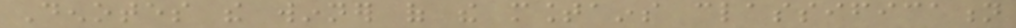Denotes the winner of the mountains classification
